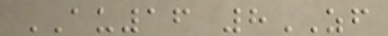AU16 8ZF
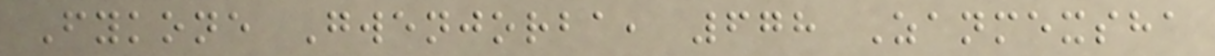Fykone Gwenjorba, 678 Zanmexsha
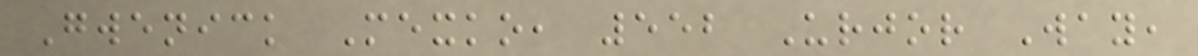Gwenick Mexko, 552 Urjor Way,
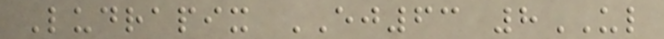Ludrapix EJ63 8UL
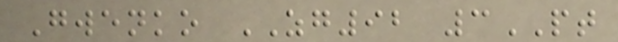Gwenko ZG92 3PT
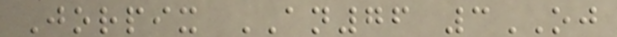Jorpix AN76 3OJ
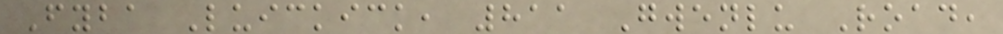Fyba Luickick, 811 Gwenlu Road,
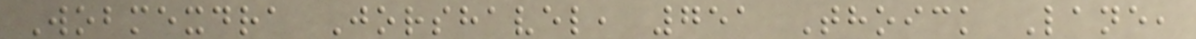Wobmexdra Jorshavel, 751 Thoick Lane,
